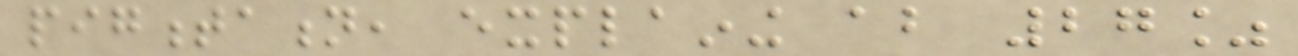pigmentation, explaining about 27%
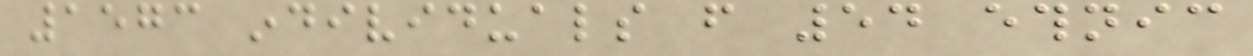1573 individuals from 54 ethnic
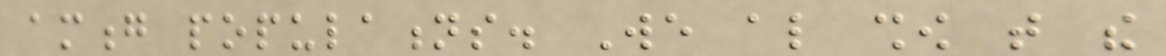among populations. We also show that the
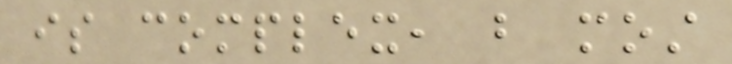is complex, but most
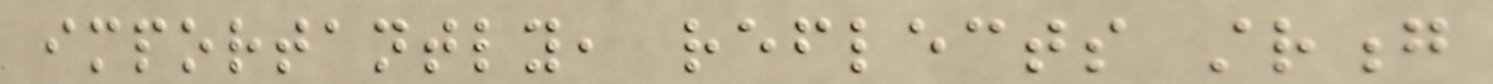importantly, reflects strong
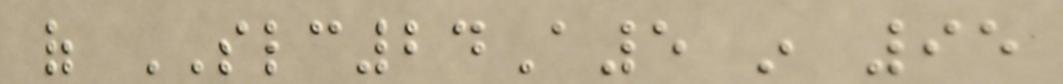of SLC24A5 in 95
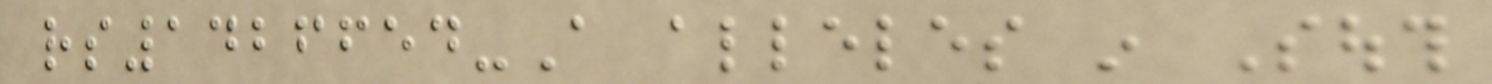rs1426654-A alleles in South
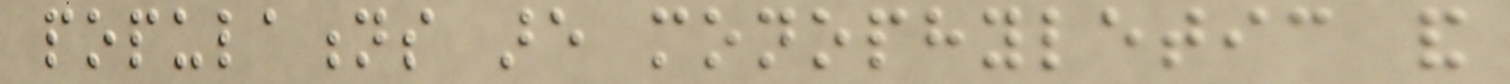populations are monophyletic and
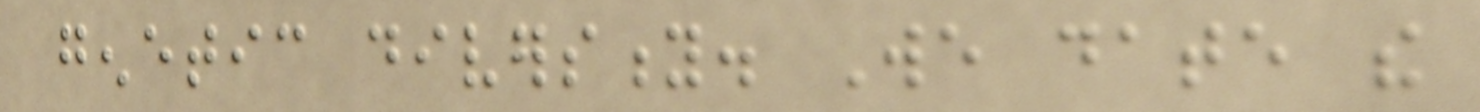genetic diversity. We date the
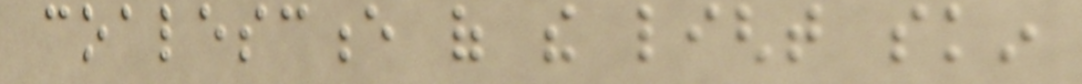coalescence of the light skin
